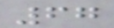67
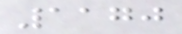1170
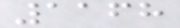1168
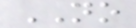NO
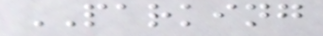PARKING
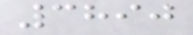3890
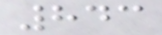843
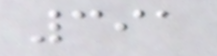391
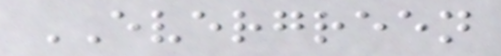EVERGREEN
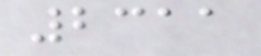2311
